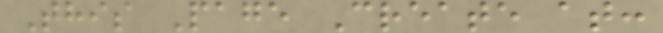This Page Create at:
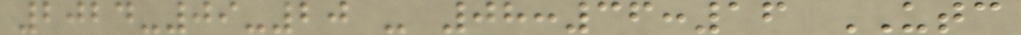2024-09-20 - 08:36:16 UTC
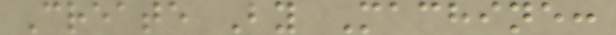Create By Machine:
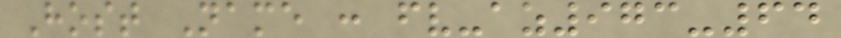Host Name : fv-az973-64
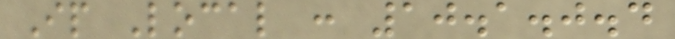Ip Local : 10.1.0.4
